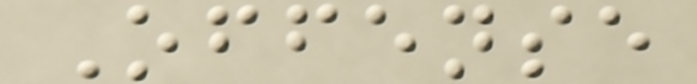Offense
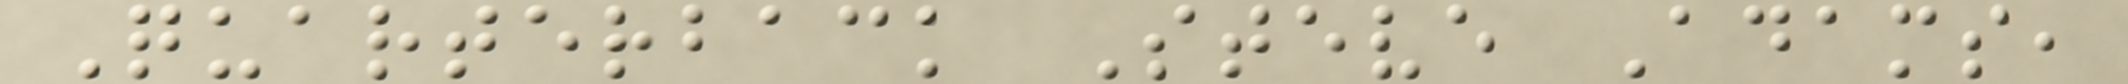Quarterback Steve Adams,
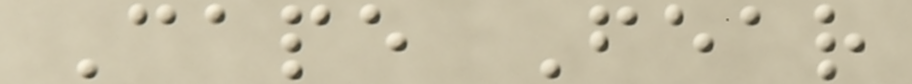Cape Fear
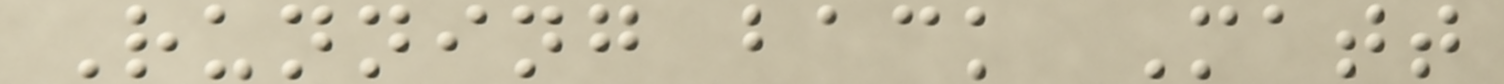Running back Matt
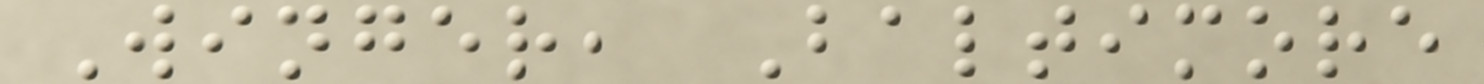Winger, Baltimore
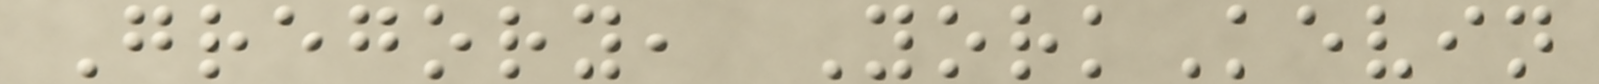Gregory, YorkKevin
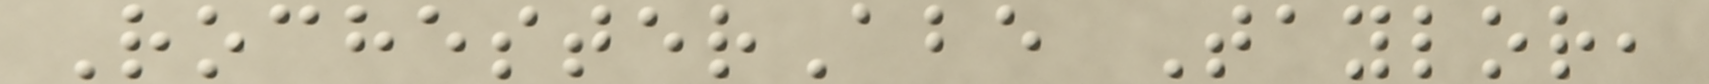RochesterAbe Taylor,
